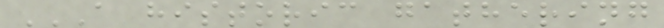A HISTORIC GATHERING
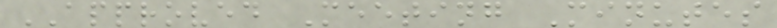APPROVED Meeting Minutes
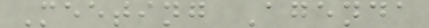Meeting Agenda
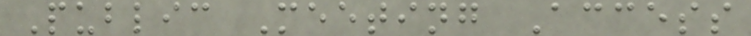Public Meeting Access
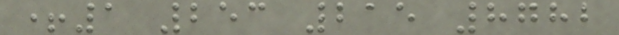+1 253 215 8782
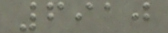6910
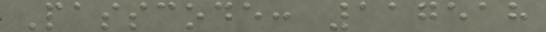Passcode: 117518
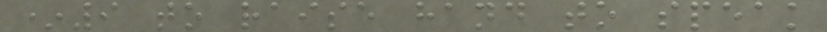*9 to raise hand to speak
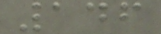146
